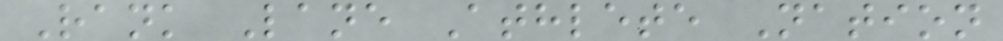Rank Lane Athlete Nation
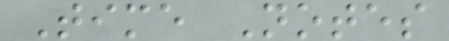Time Notes
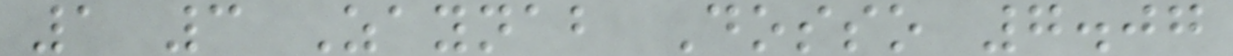1 3 Zaynab Dosso 7.07
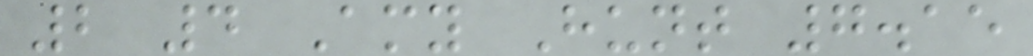2 4 Amy Hunt 7.15
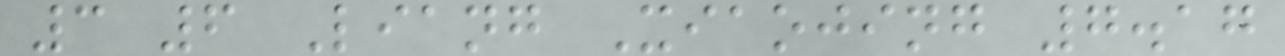3 6 Liang Xiaojing 7.17
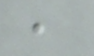,
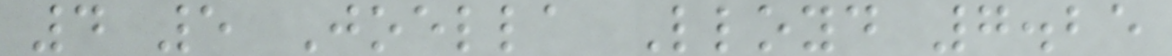4 5 Joella Lloyd 7.25
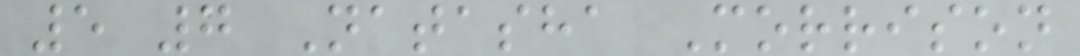5 7 Natasha Morrison
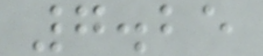7.25
